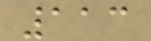113
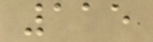115
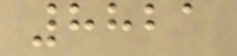8821
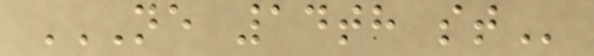NE 14TH ST
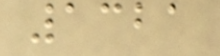1321
